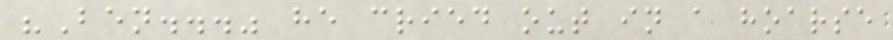"Ben..." he cried out in a hoarse
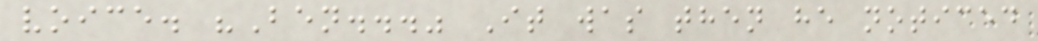voice. "Ben..." It was then he noticed
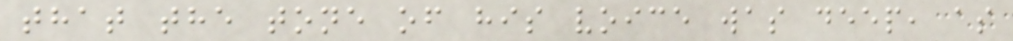that the tone of his voice was deep, as
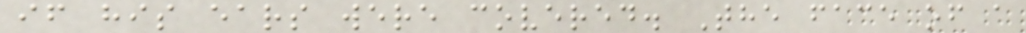if his ears were covered. The face of a
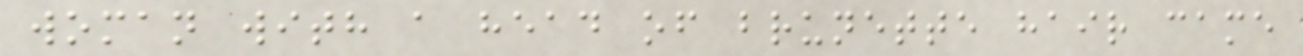woman with a head of brunette hair came
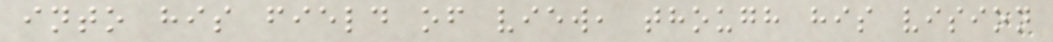into his field of view, though his vision
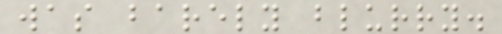was barely blurry.
